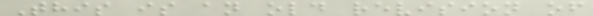This is an old revision of
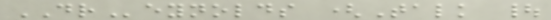DReynolds (Talk |
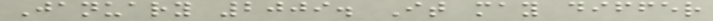January 2009. It may differ
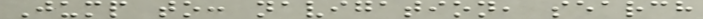Jump to: navigation, search
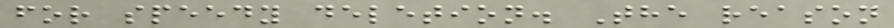for speedy deletion. The reason
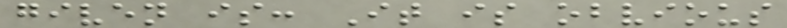given is: It is obvious
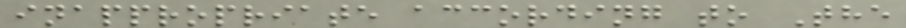inappropriate according to The
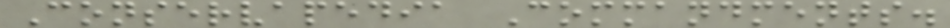Conservapedia Commandments.
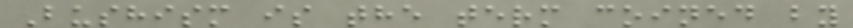Bushism is the term coined by
